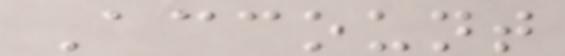Account
